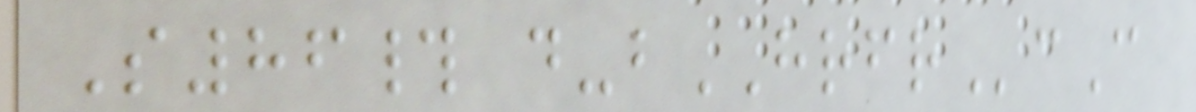S86# d-bHRFRcC
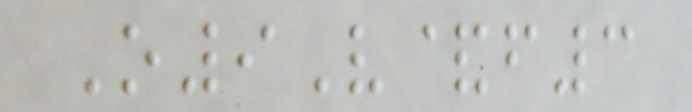O9V&f3
